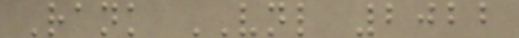Rank VNL 2022
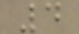4
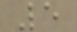5
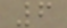6
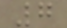7
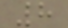8
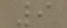9
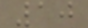10
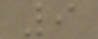9
